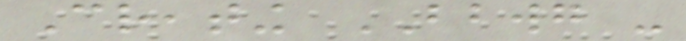Creating BBWG -
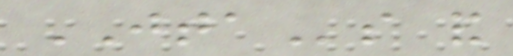JTAs and
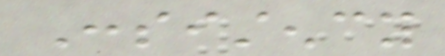Consistency
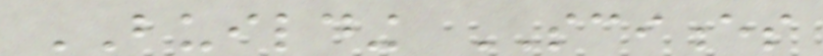BUILDING SCIENCES
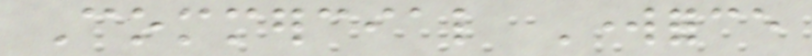Commercial Workforce
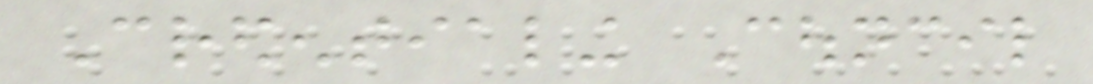Credentialing Council
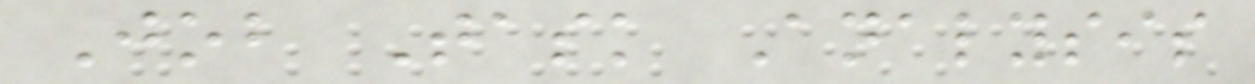Job Task Analysis
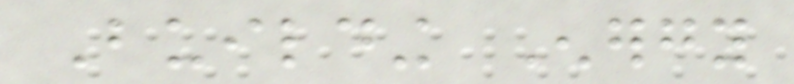Building Energy
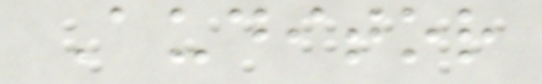Auditor
